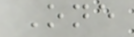One
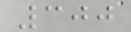300
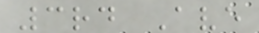3rd Ave
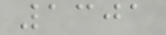1301
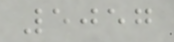5057
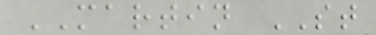MARTIN ST
